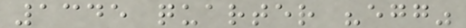1345 quarter "egg"
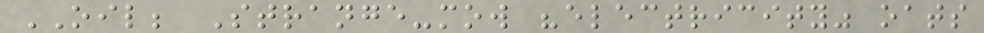OIL; Strange-mow "electricity" oats
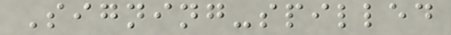Signing-spilled
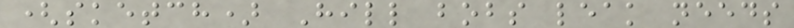(sketch) Hill bobs leak needs
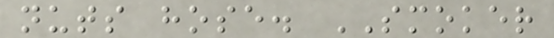nuts hose. SMOKER
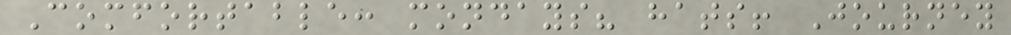Comfortable: mondays? hats! Journey
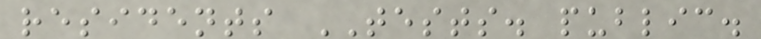residents TESTS. public.
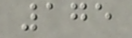175
